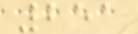251
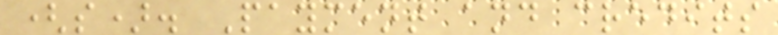(s). Payment and credits
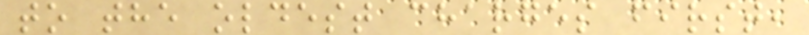to the oldest charges first,
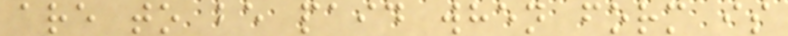are to be paid when form is
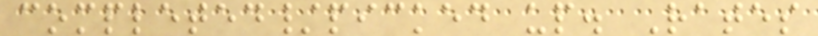completed/picked up. Rates
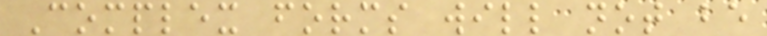Complex forms will not be
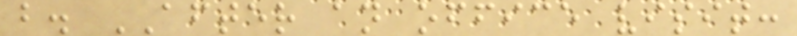b. AFTER an office visit:
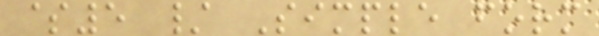$5 / Simple form
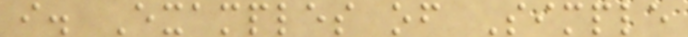i. Examples of Simple
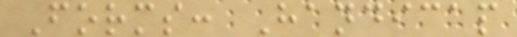Forms: Handicap
